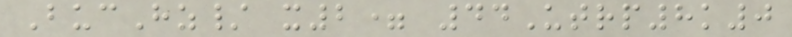BucHz/ x2= 44Utrp8k0
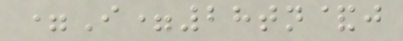=I=28tn&j
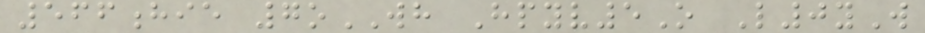566hie 7oWH Hpyv5O L0yW
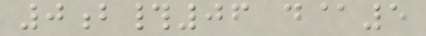0b#06 d@5
